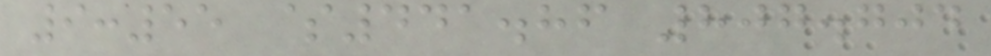9:55 $441.86 807.704
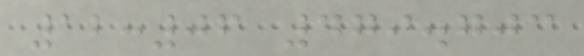12:06 479.703
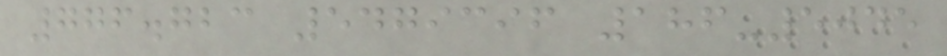776.723 5479396 186-5045
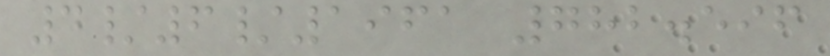4/6/1961 782.596
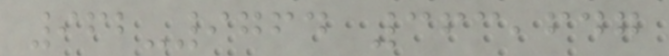962-9764 363,647
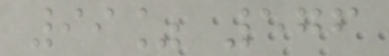99% 576
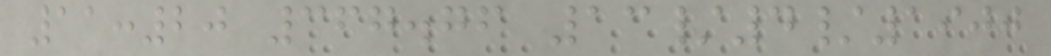11:20 367.76 13/4/1900
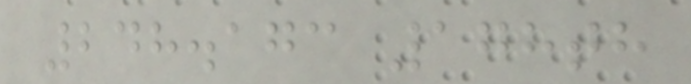248.173 178th
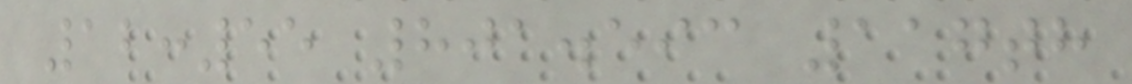12:55 801.593 117th
